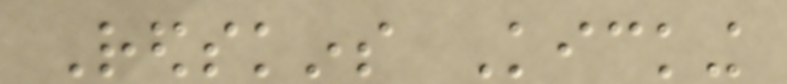Redskins Kicking
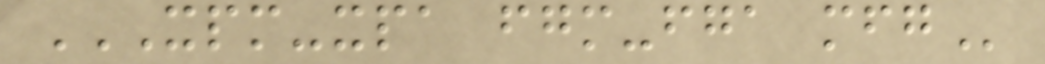XPM-XPA FGM-FGA MFG
